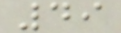49
